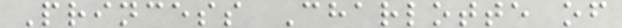Princess Charlotte of
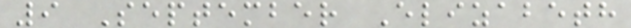9 September Elizabeth
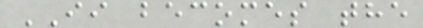II becomes the
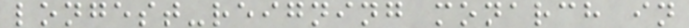longest-reigning monarch in
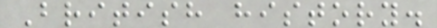British history.
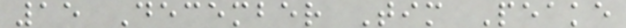15 December Tim Peake
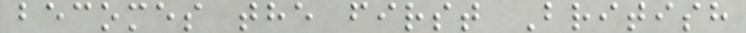becomes the first British
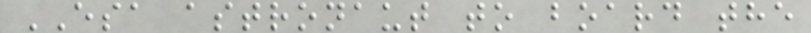ESA astronaut to board the
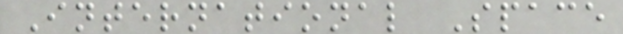International Space
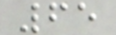65
